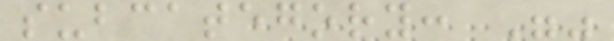subcategory: ""
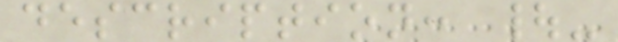description: |-
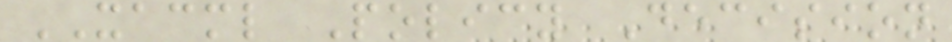XACML Policy Decision
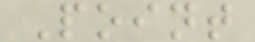Point
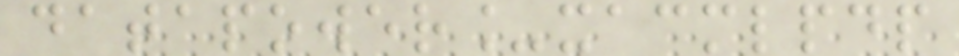datapower_xacmlpdp
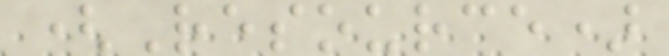(Resource)
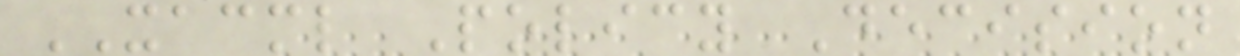XACML Policy Decision
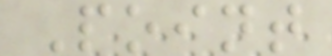Point
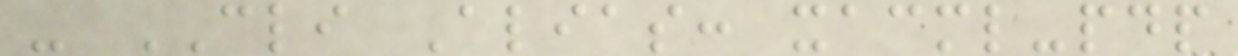- CLI Alias: xacml-pdp
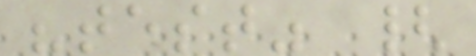"test" {
